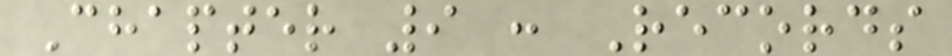Chapter 9 : Records
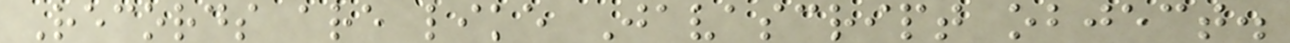Records are like Javascript object.
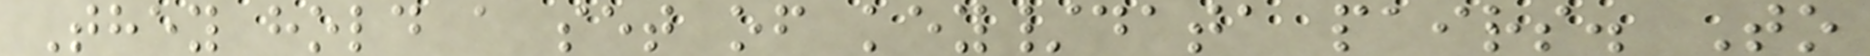They hold a set of key/data pairs. To
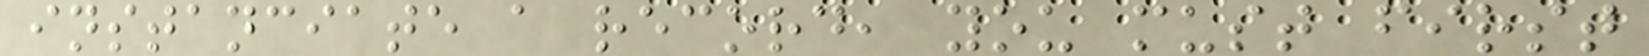instanciate a record, you must first
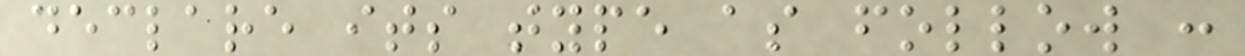declare its type as follow :
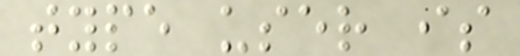type user is
